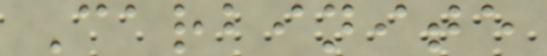Carbinite
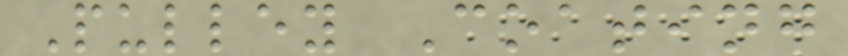Pulley Coating
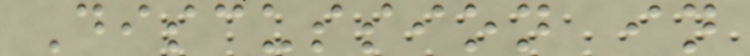Discussion in
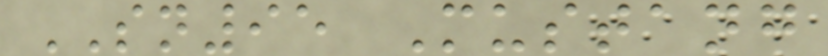SN95 Mustang
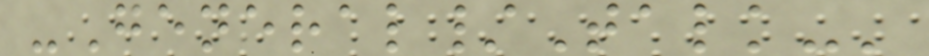-General/Talk-'
